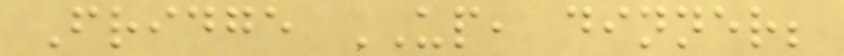Fridge UP, dinner;
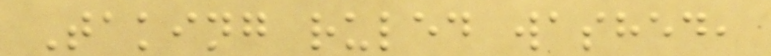Taking ruled washed,
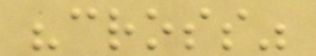"cross"
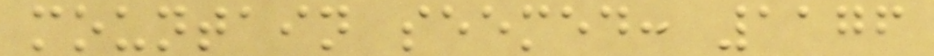mountain seemed: 1176
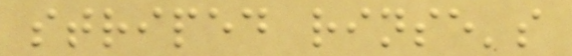striped rinse's
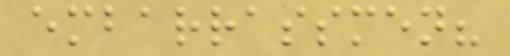embarrassmen?
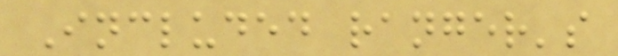Included ranger's
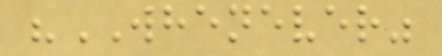"WHENEVER"
